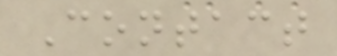Contact
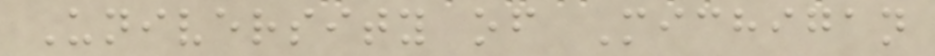University of Michigan
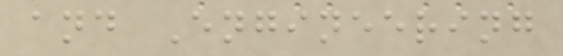and Engineering
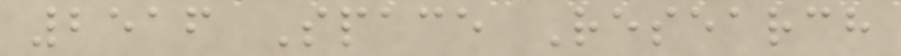2516 Space Research
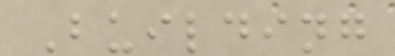Building
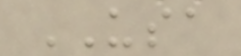USA
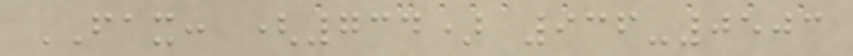FAX: (734) 936-0503
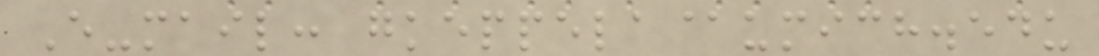E-mail: gkeppela@umich.edu
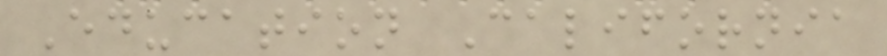Education California
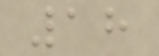18
